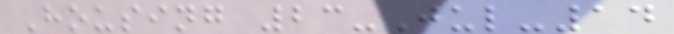Housing 23-Jul-14
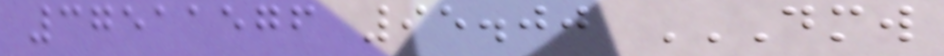37511576 95.00 DMW
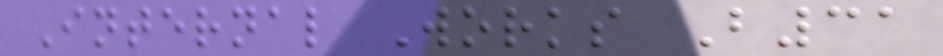Internal Works B31
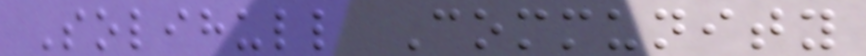Solihull Community
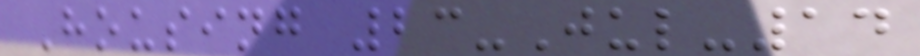Housing 23-Jul-14
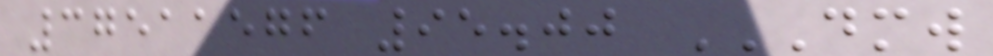37511576 95.00 DMW
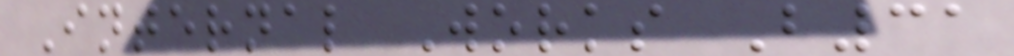Internal Works B31
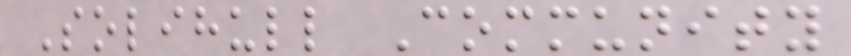Solihull Community
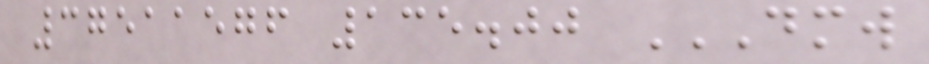37511576 135.00 DMW
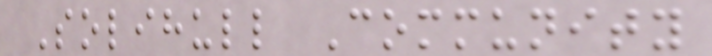Solihull Community
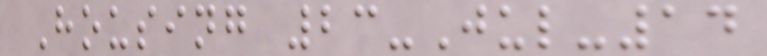Housing 23-Jul-14
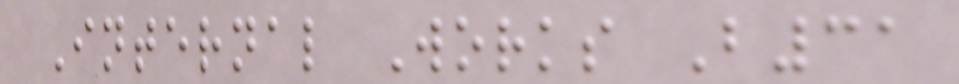Internal Works B31
